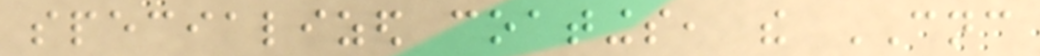specialized coatings, the CNC
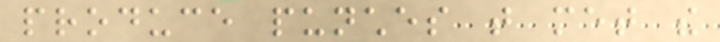produce punches that met the
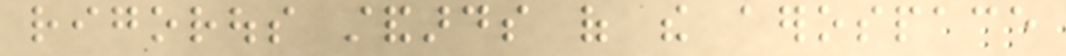rigorous standards of the aerospace
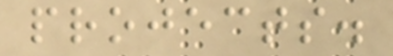projects.
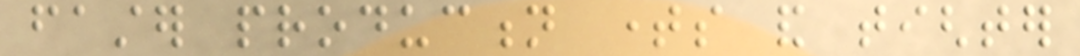faster production times and tighter
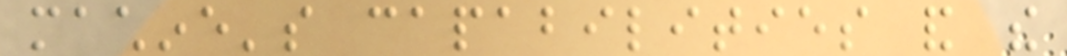machine's capabilities and the
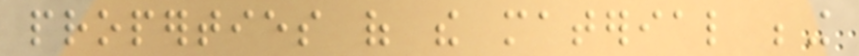properties of the material being
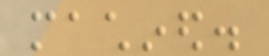machined.
